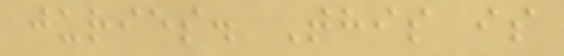juries. This is
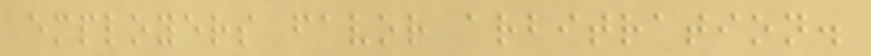employers favor arbitration.
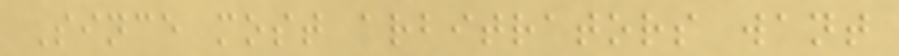Since most arbitrators want
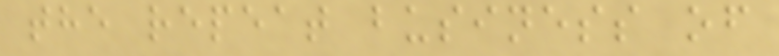the repeat business of
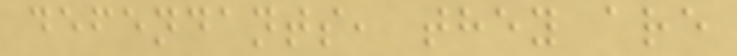defendants, they are
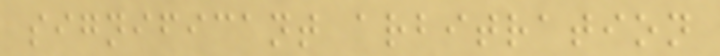significant arbitration
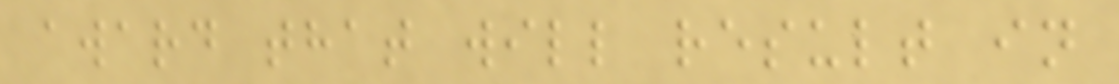award that will result in
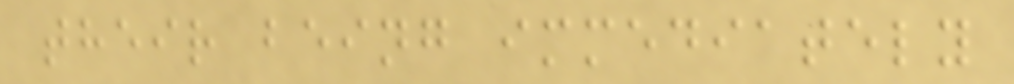their being immediately
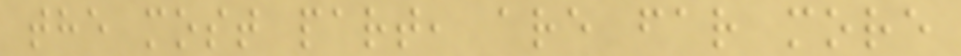the most part, are far more
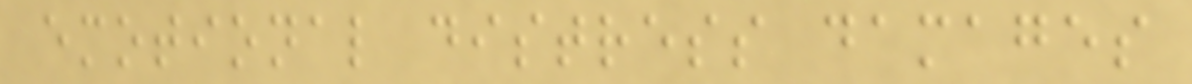emotional distress damages
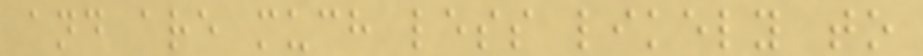and are much less likely to
